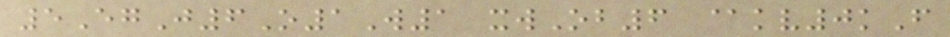5EgJ6O1W1 xwOb6 @kv0kF
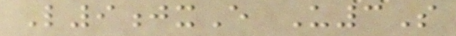L9jxE U3S
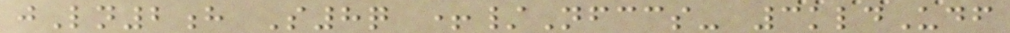jLn2h S8q +/Nfccs- 3kldUdf
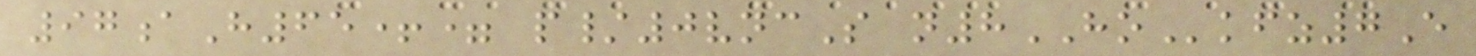97aH65+= p/0vncS n8HOkfz7E
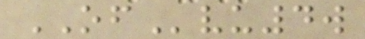OFvu4w
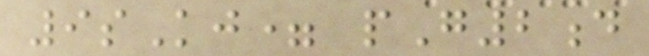9sKj= pG2d
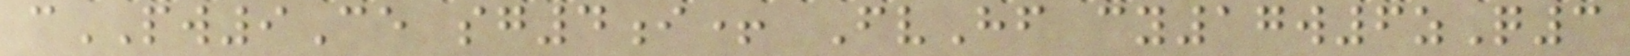cPW9Ce sg4i+ FvHf cy17w6zQ3
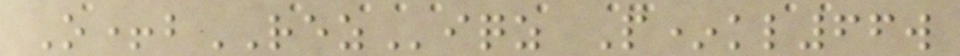O+bREZiqz P*kl66w
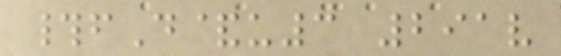#fD&u3 291v
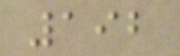192
